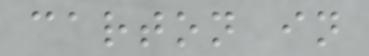carton in
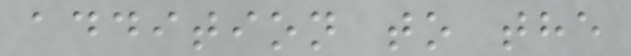addition to the
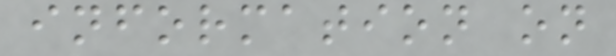information on
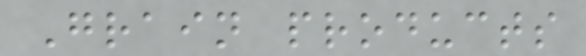Grain products
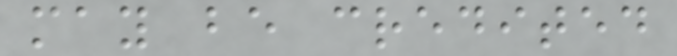may be credited
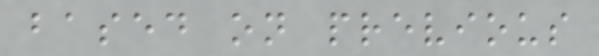based on previous
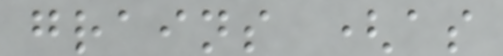grains (as
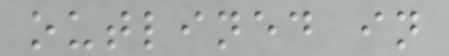outlined in
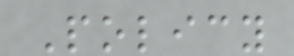Policy
